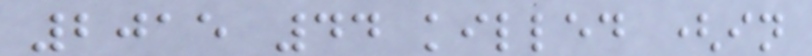2015 44 killed (in
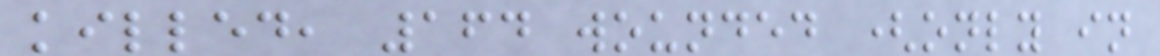killed, 164 wounded (only in
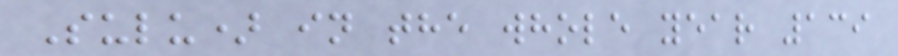Sulu) in the whole year 139
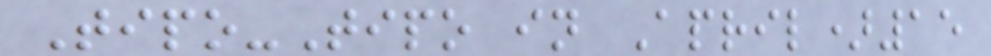Tipo-Tipo in April)15
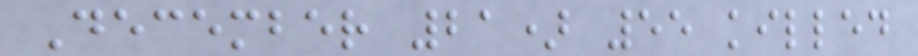December 21) 55 killed
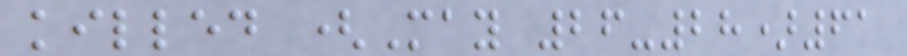killed (May 26-28)61
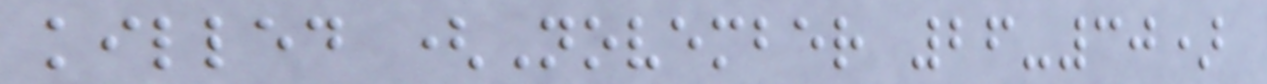killed (November 26-30)
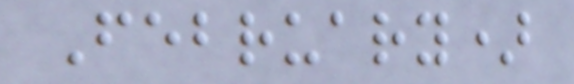February)
